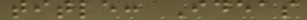title: Ideas
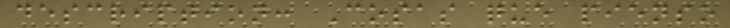description: Cosas que pienso
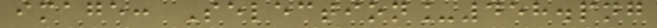image: Selection_458.png
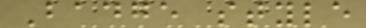Badge style
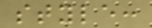style:
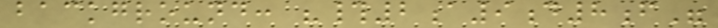background: "#2a9d8f"
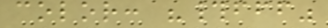color: "#fff"
